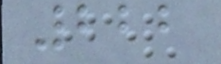222
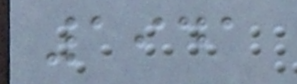1941
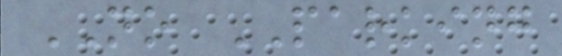NO PARKING
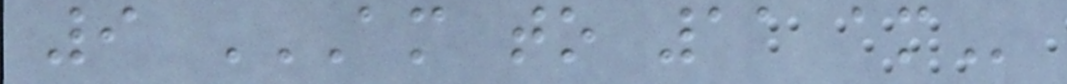9 AM TO 11 AM
